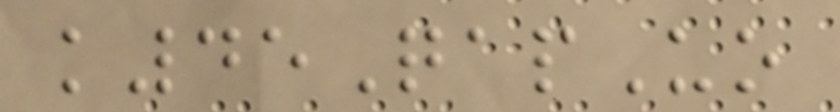k45QapUo
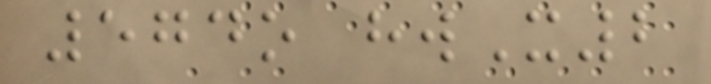574o hwX2
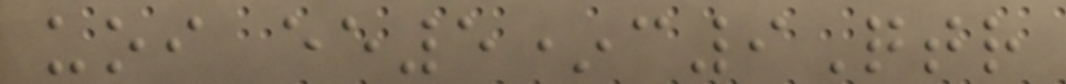uoi ee5*c9Qtr
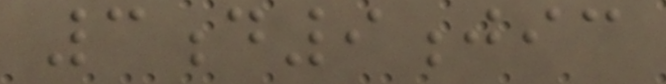3d9jic
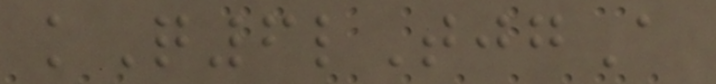kQ6lTjgA
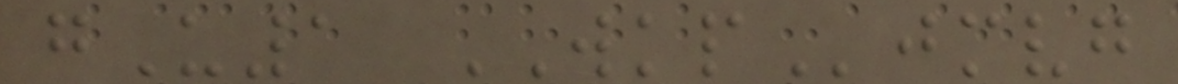gU1 WKPjmvg
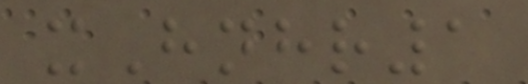xHnhr1
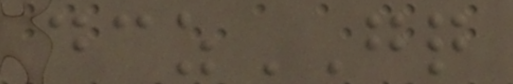dczGQ
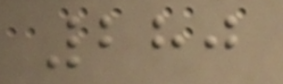280
